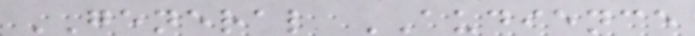GENERAL AUDIENCE
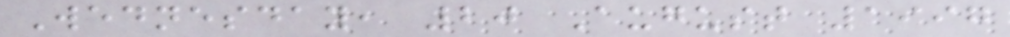Wednesday, 20 August 1997
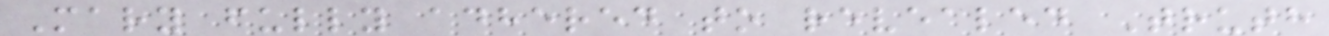Mary fully adhered to revealed Truth
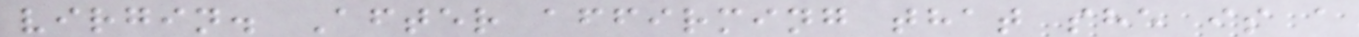virgin. After affirming that she is a
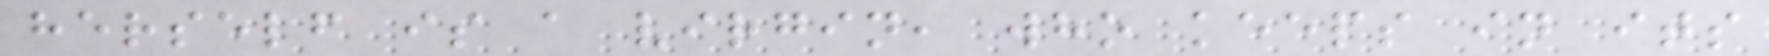herself is a virgin, who keeps in its
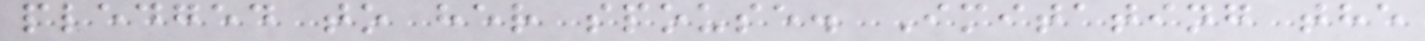pledged to her spouse. Imitating the
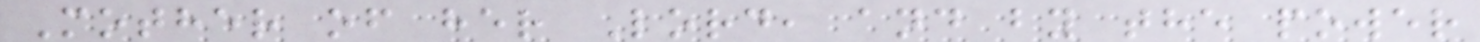Mother of her Lord, and by the power
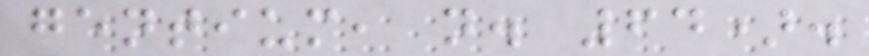gentium, n. 64).
